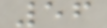56
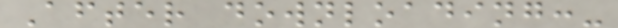After downloading:-
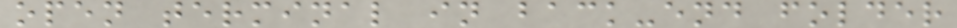open terminal in back-end folder
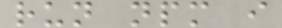run npm i
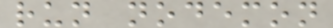run nodemon
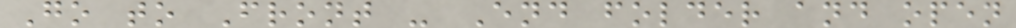Go to Front - End folder and open
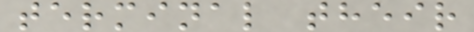terminal their
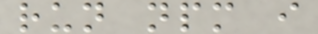run npm i
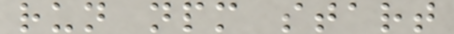run npm start
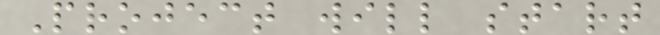Project will start
